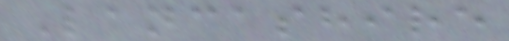Lancashire
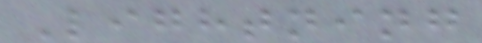Lightning
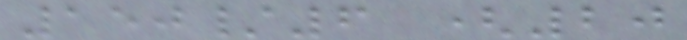150/6 (20
